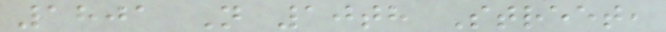1801 N 10th Street,
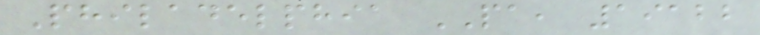Philadelphia PA, 19122
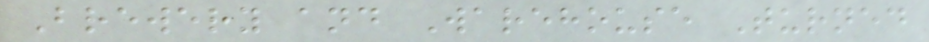Brewery and Warehouse Turned
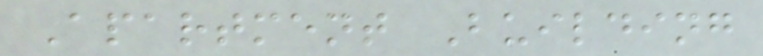Apartment Building
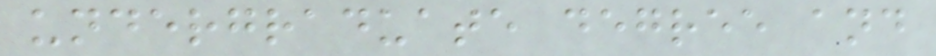undergraduate degree and
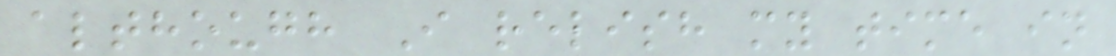although I relish my time in
